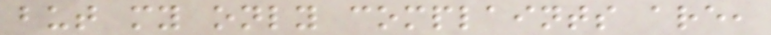but my only complaints are,
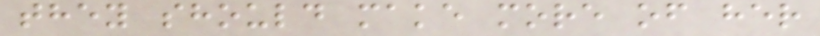they should make more of her
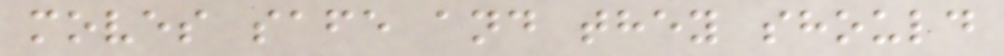moves safe and they should
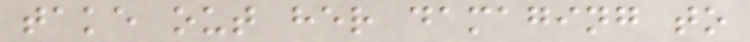take out her damaging to
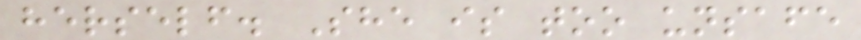herself. She is too unsafe
